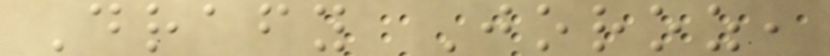Drafy Joroz,
